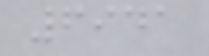6941
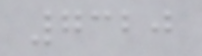7320
